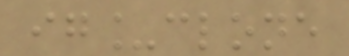ig_clone
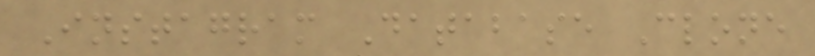Instagram Database Clone
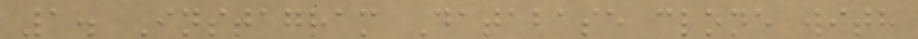1. Instagram Database clone with
